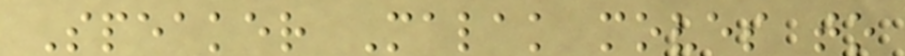Speaker Malak moves to
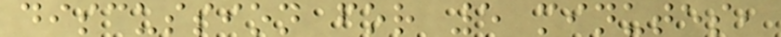discussion for 5 minutes,
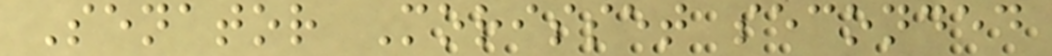Senator Morisset seconded
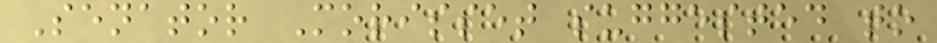Senator Morisset suggested to
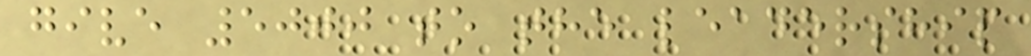give 5000 to the leadership
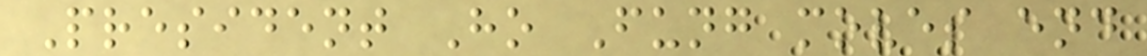President Ho Fung moves end
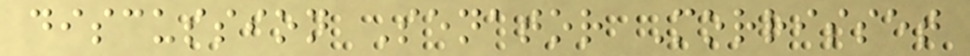discussion Senator Morrisset
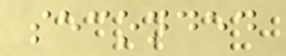seconded
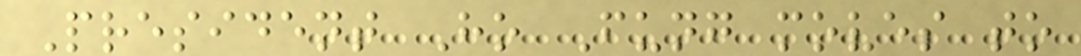President Ho Fung moves to
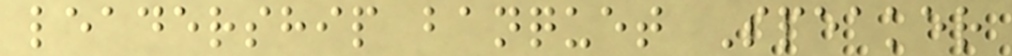leadership banquet Speaker
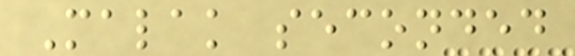Malak seconded
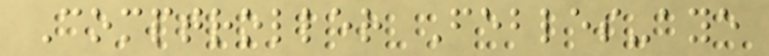Comptroller Febles-aye
